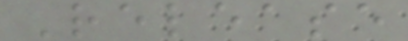Release
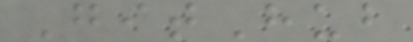GitHub
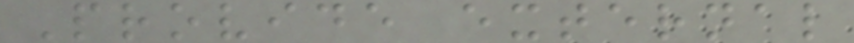Provide external
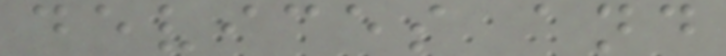devices and
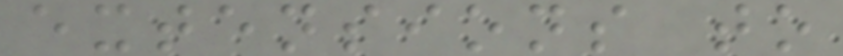extensions to
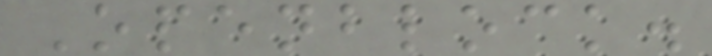Openblock.
